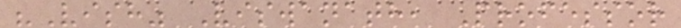"Vish" Viswanath, Professor
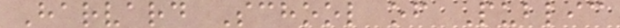Harvard School of Public
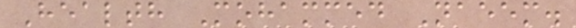Health Mohammed Naeem.
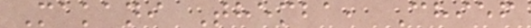Makani Themba, Chief
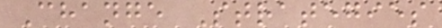Change Strategies
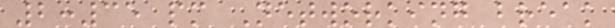2:35 pm Networking break
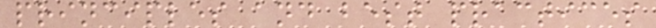principles and best practices
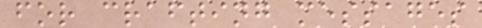for crafting messages
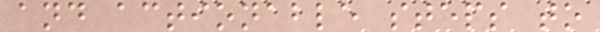and actionable steps to
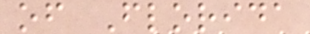of Florida
